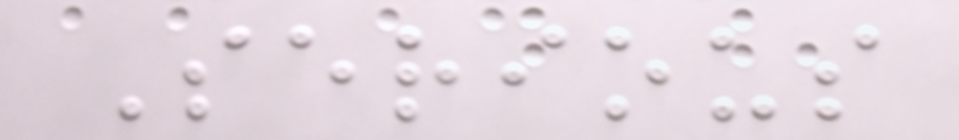Serious
